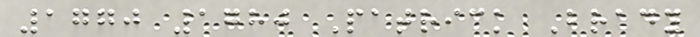1770 1780 Patrick Brady
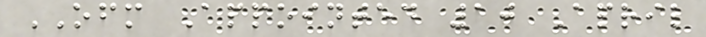OFM Appointed 10 April
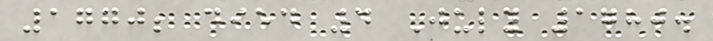1770; died 4 July 1780.
